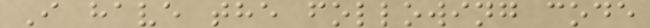I have the following code
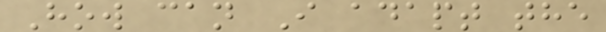How can I adapt the
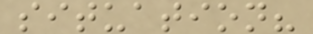situation?
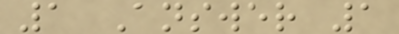1 Answer 1
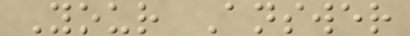Your Answer
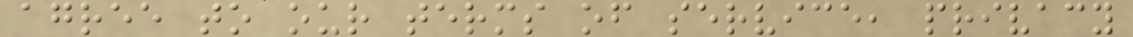agree to our terms of service, privacy
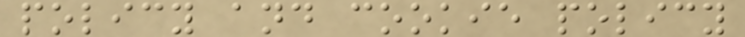policy and cookie policy
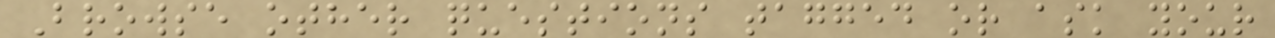Browse other questions tagged or ask your
